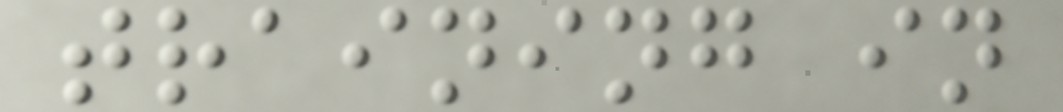training in
